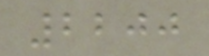2200
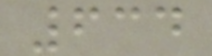634
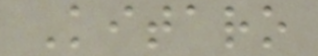Kitaro
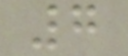7
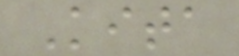Kita
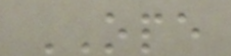OPE
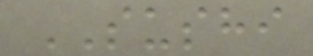SUSHI
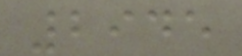2945
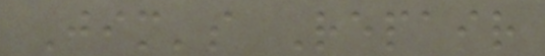Jim's Repair
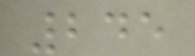245
